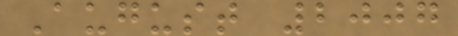August 2007
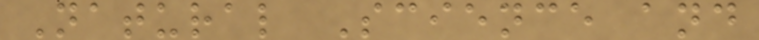Natural Science and
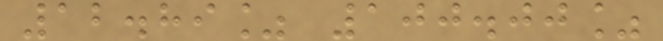12.89% 100.00%
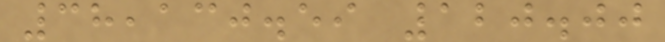38,130.59 120.00
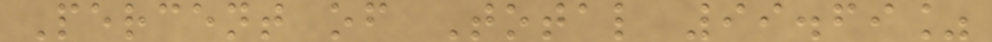Percent of Total 99.69%
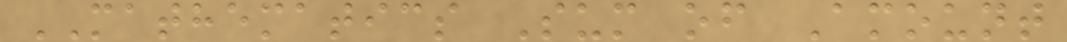MATHEMATICS Sum of Amount
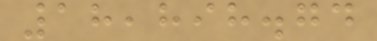18,898.74
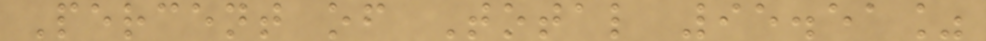Percent of Total 95.51%
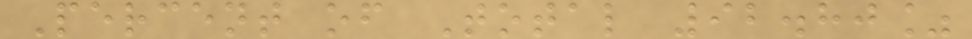Percent of Total 92.80%
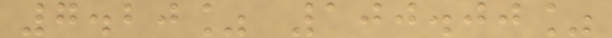7.20% 100.00%
